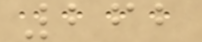262
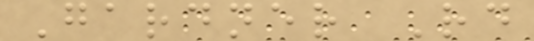Gardner Rd
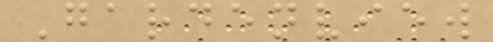Gardenview
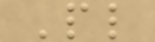Pl
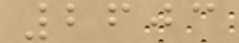2603
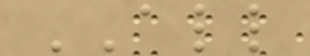ALL
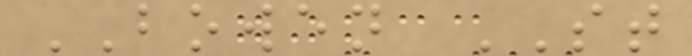BOWEN ST
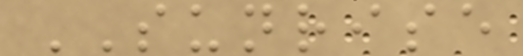SUNRISE
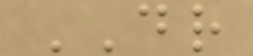DR
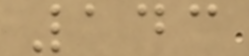143
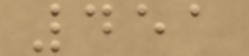451
